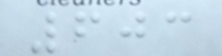603
